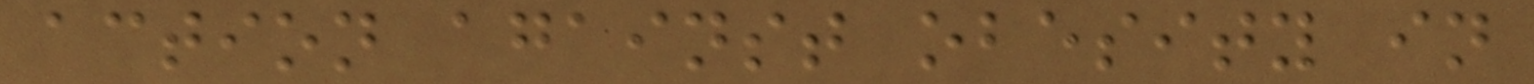action against obesity in
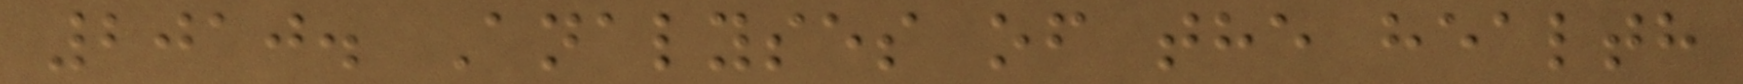2010. Analyses of the health
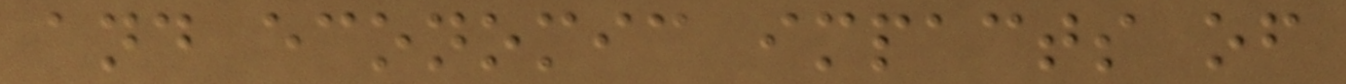and economic impacts of
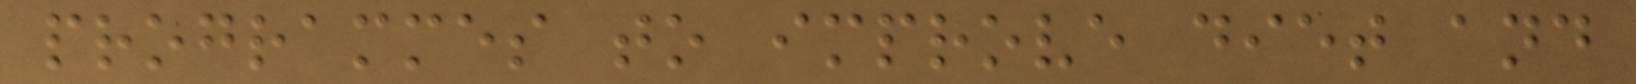programmes to improve diet and
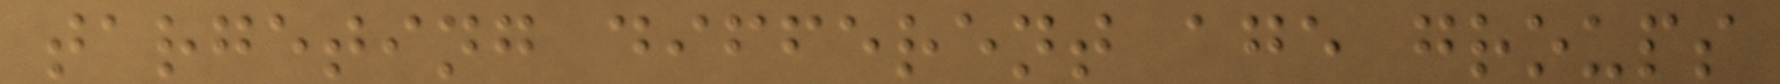targeting different age groups
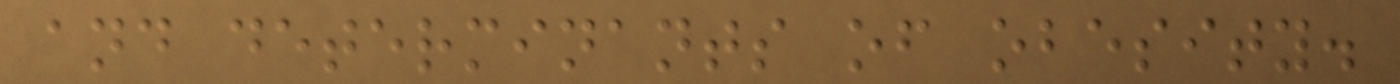and determinants of obesity.
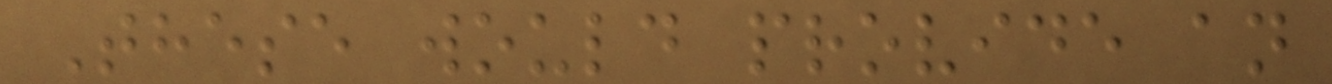These would provide an
